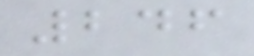246
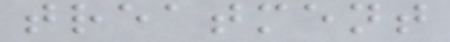treatment
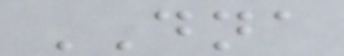DNA
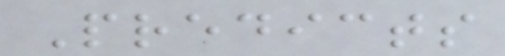Predicts
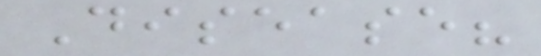Disease?
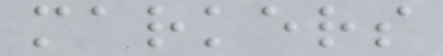markers
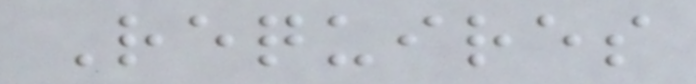Requires
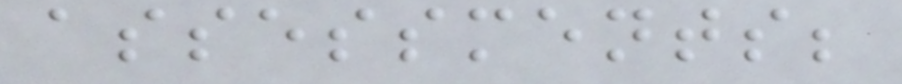assessments;
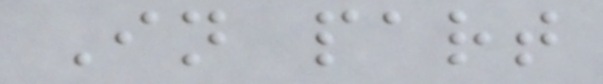In part
